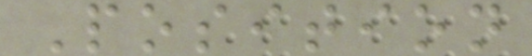Position
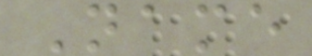Name
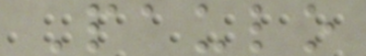Paulo
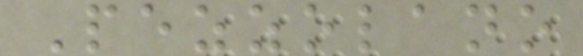Pezzolano
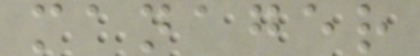manager
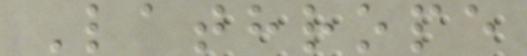Lathrope
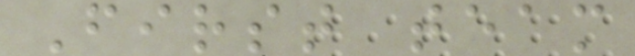First team
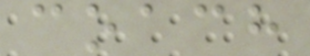coach
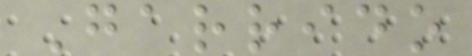Garrido
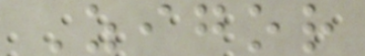Zigor
